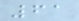61
